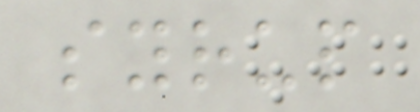syrup
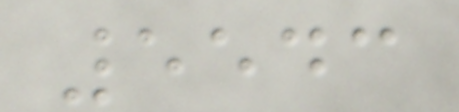5543
